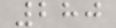280
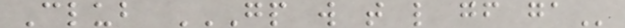Club GP W T L GF GA
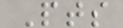Pts
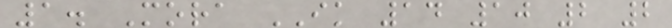1. Mora IK 14 10 2 2
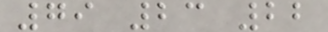79 23 22
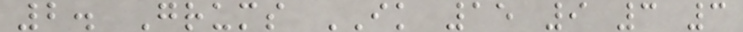2. Grums IK 15 9 3 3
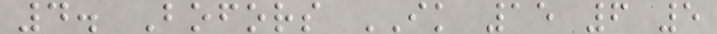4. Bofors IK 15 6 5
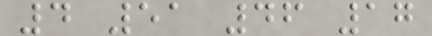4 51 46 17
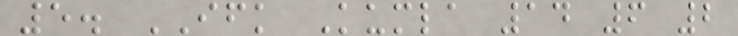5. IFK Kumla 14 6 2
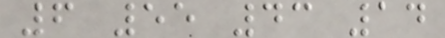6 55 43 14
